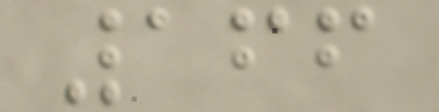166
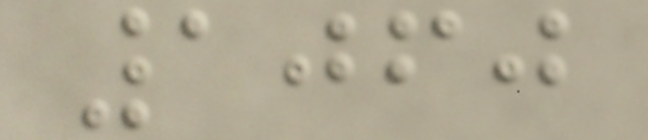1060
